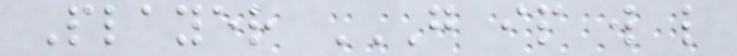Player G IP W L
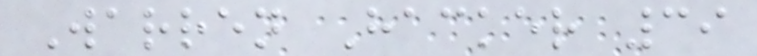Warren Hacker 39
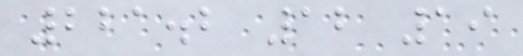221.2 12 19
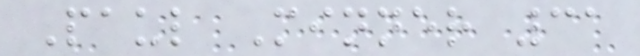Paul Minner 31
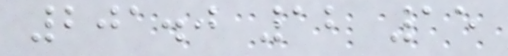201.0 12 15
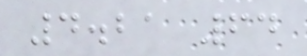4.21 64
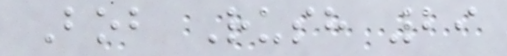Bob Rush 29
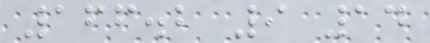166.2 9 14
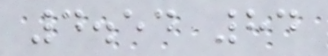4.54 84
